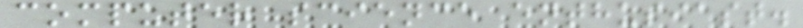computer science enthusiast.
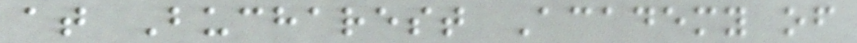at Bucharest Academy of
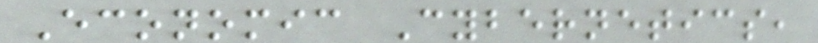Economic Cybernetics,
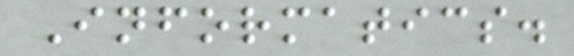Informatics.
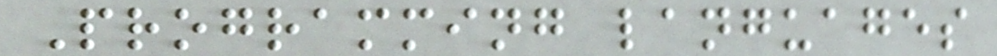Programming languages
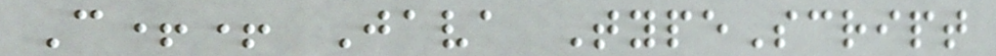C++ Java TypeScript
